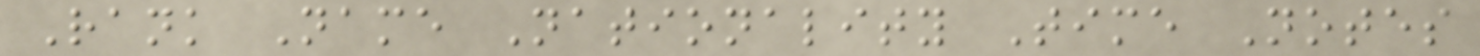Rank Name Nationality Time Notes
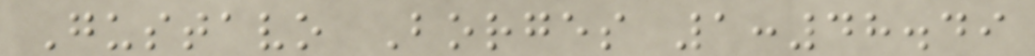Gustavo Borges 1:48.49
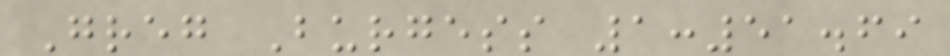Greg Burgess 1:51.69
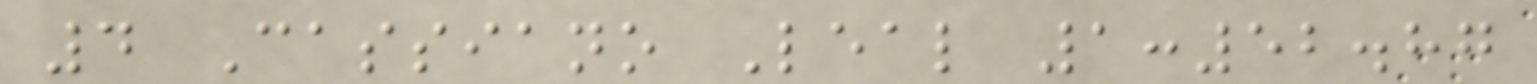4 Cassiano Leal 1:52.87
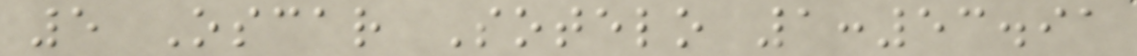5 Oscar Sotelo 1:53.91
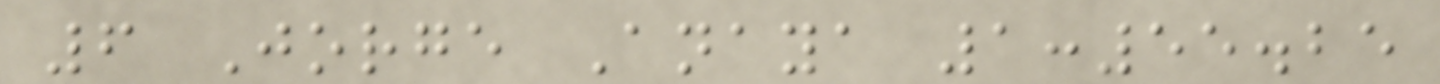6 Jorge Anaya 1:55.25
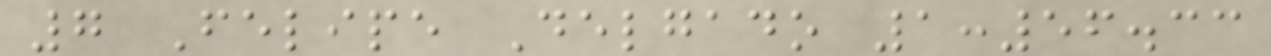7 Felipe Delgado 1:56.33
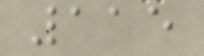115
